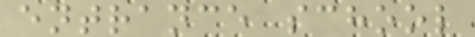entrance school
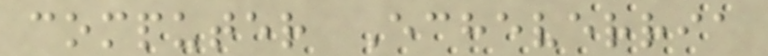computer Echeverria
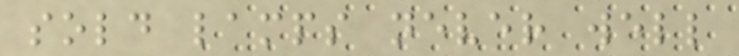sold lamps never well
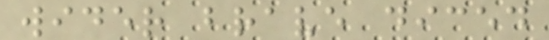wider brave diced
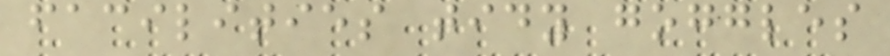facilities tidy goggles
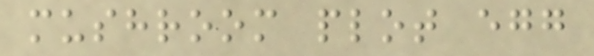mushroom plot egg
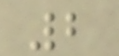2
